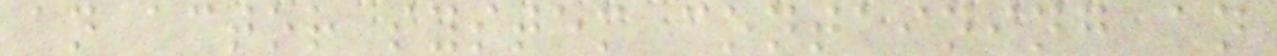an actor system containing an
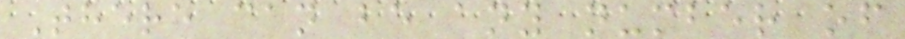There can be any number of
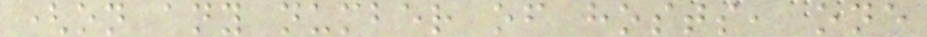(on any number of hosts, one
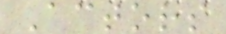Actors
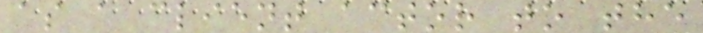as a client actor to the
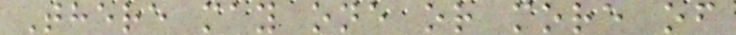There may one or more of
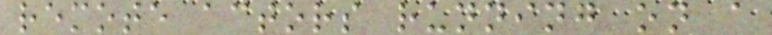remote actors running on a
